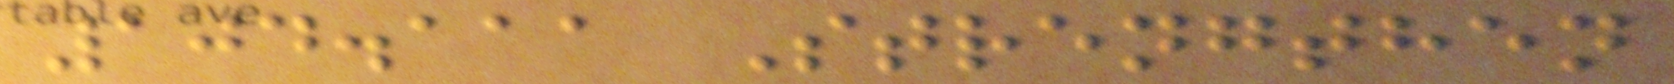104.111 Strengthen
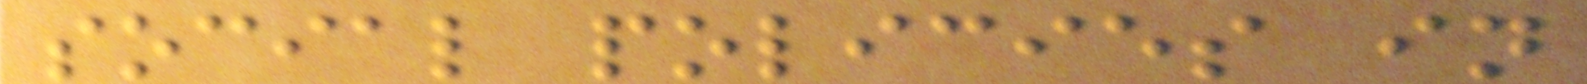social policies in
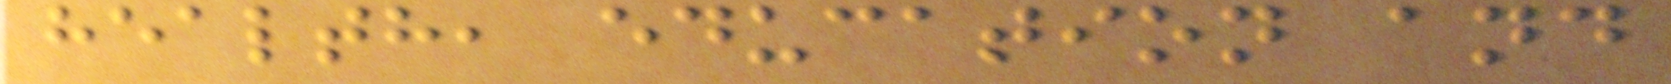health, education and
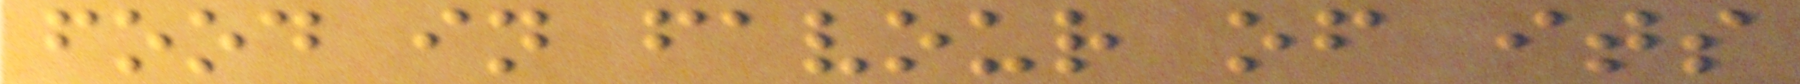food in favour of its
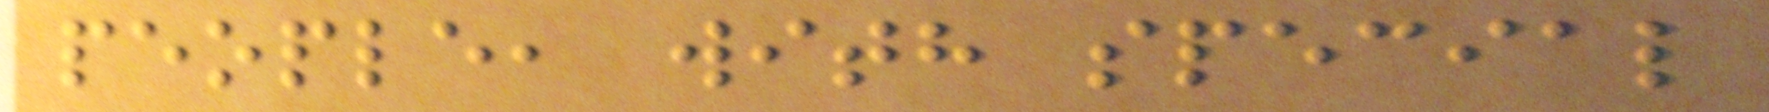people, with special
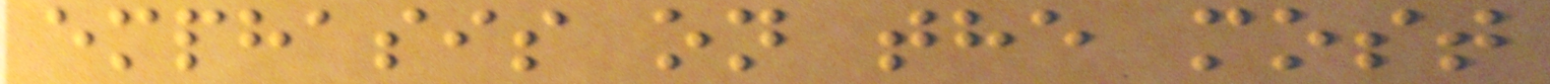emphasis on the most
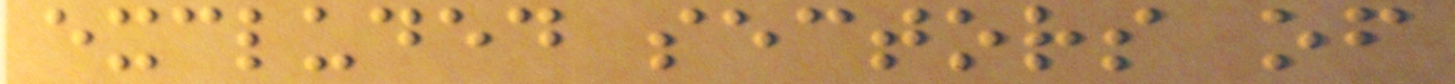excluded sectors of
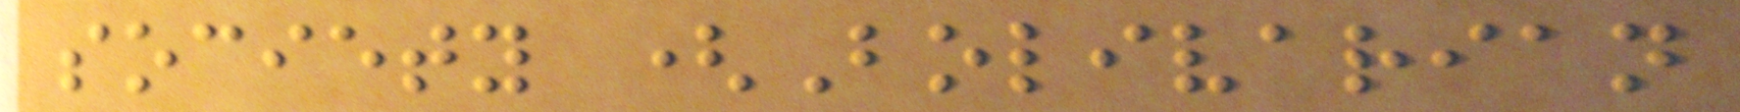society (Bolivarian
